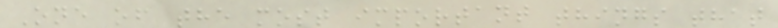One of the most important things that
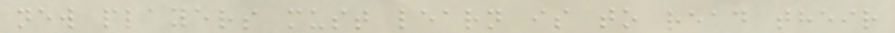new players must learn is to read their
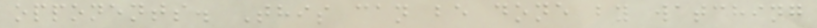opponents. This can be done by watching
